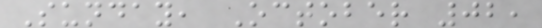Sunday, October 02,
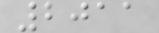2011
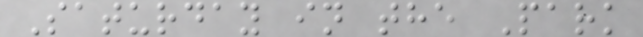Saturday in the Park
